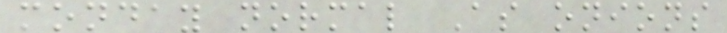monday normal As onions
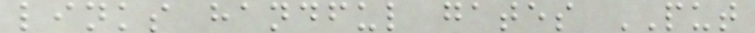links handful gates PUT
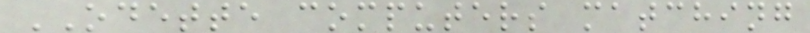ODETTE computers matching
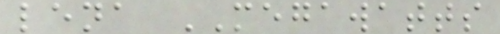lena MEGAWATTS
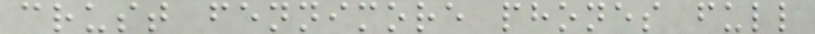crust fennimore phones full
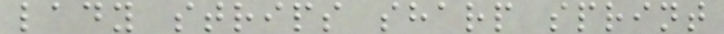lady strips sharp sprint
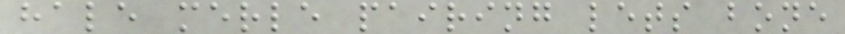hale merle pairing lets bone
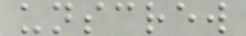unscrew
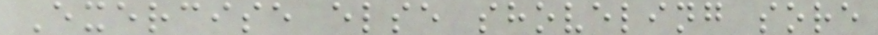Exercise else shoveling sore
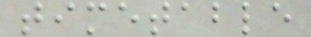timetable
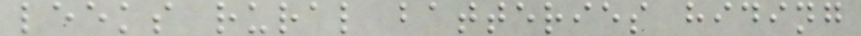leeks rural batteries hiding
